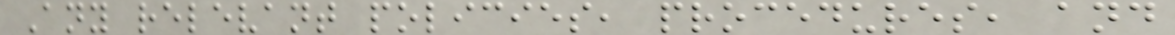Any relevant policies, procedures, and
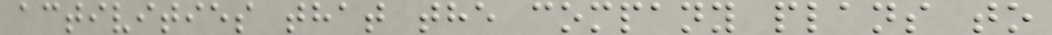activities that the company plans to
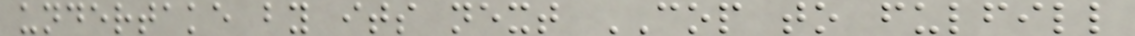undertake by its next COP to fulfill
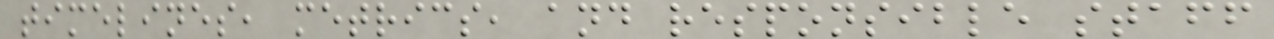timelines, metrics, and responsible staff
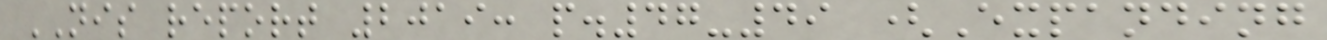NIS report 2019: p.47-49 (Expanding
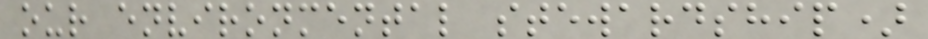our environmental stewardship)
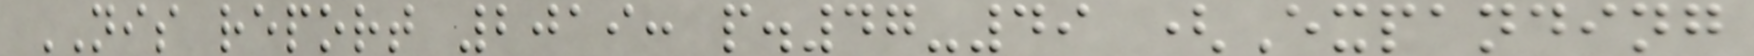NIS report 2019: p.47-49 (Expanding
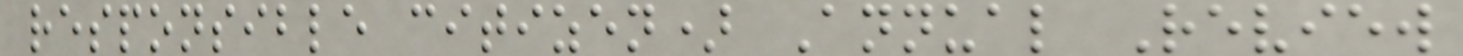responsible citizen) Annual Review
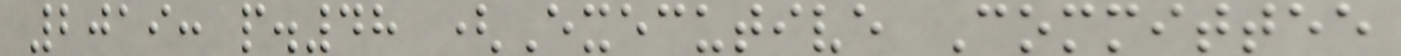2019: p.48 (Executive Committee
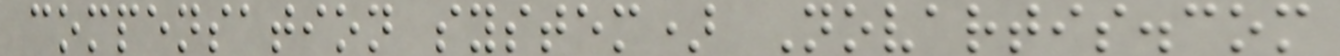compensation system) Novartis.com
